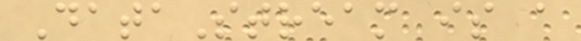DataStream is a
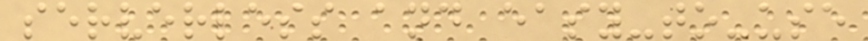serverless and easy-to-use
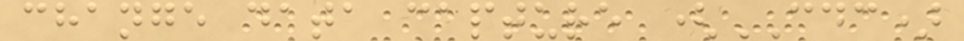change data capture (CDC)
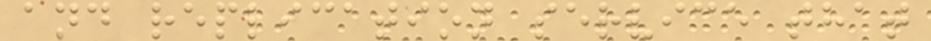and replication service that
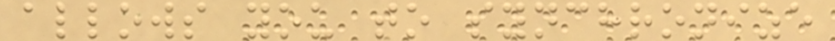allows you to synchronize
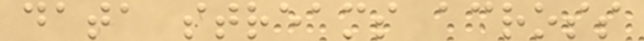data streams across
